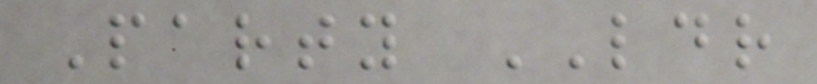Party LDR
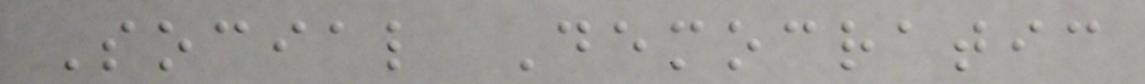Social Democratic
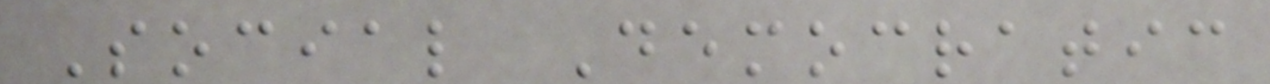Social Democratic
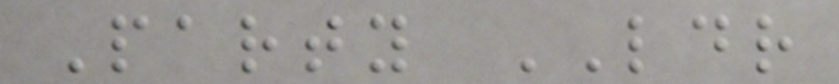Party LDR
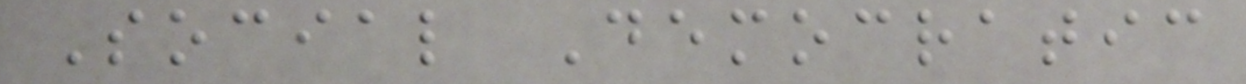Social Democratic
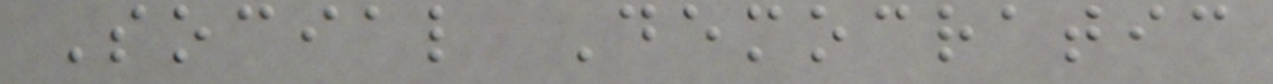Social Democratic
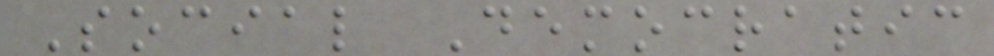Social Democratic
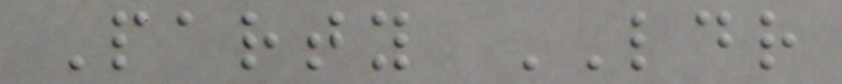Party LDR
